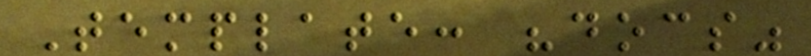Template: "docs"
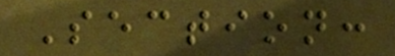Section:
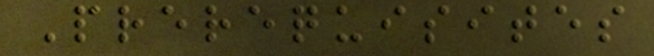Prerequisites
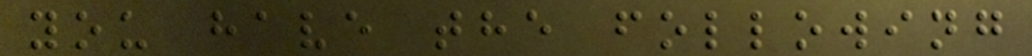you have the following
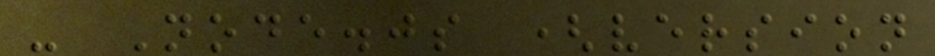- Node.js (version
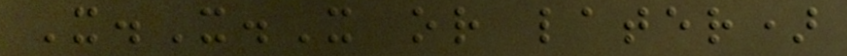X.X.X or later)
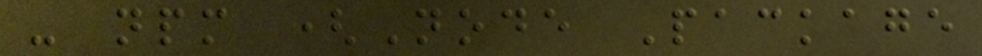- npm (Node Package
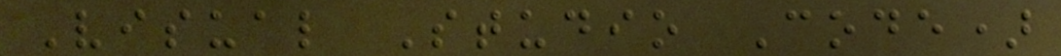Visual Studio Code)
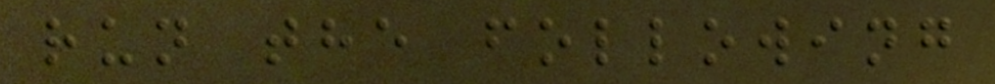run the following
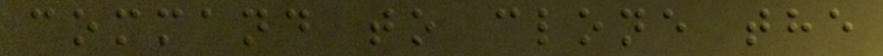command to clone the
